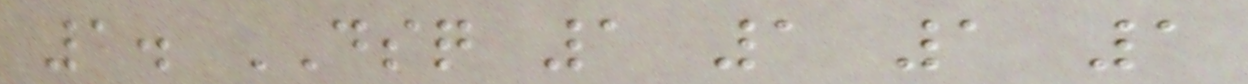1. DSQ 1 1 1 1
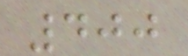400
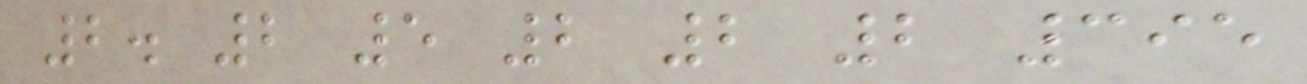2. 2 5 2 2 2 395
